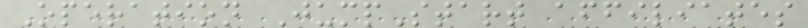Operation JumpStart affiliates
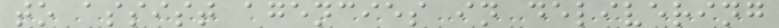to assist agencies in delivering
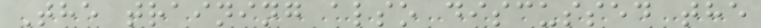The training also discussed the
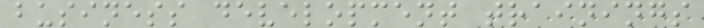business development trainings
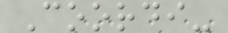Coordi-
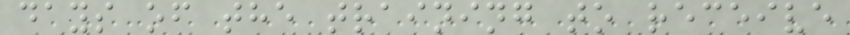days of the training to receive
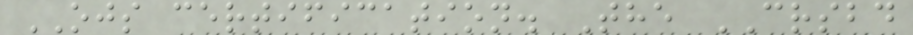OJS certification. The CRSBD
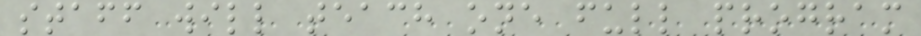staff will teach one full program
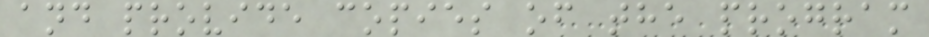and provide copies of the program
